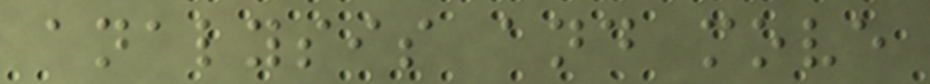analysis and move
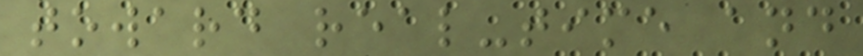toward real-time and
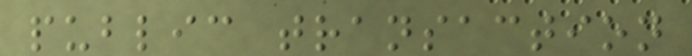public transaction
